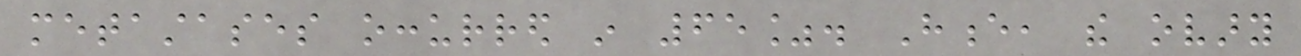metastases occurred in 65%. Hence, the ovary
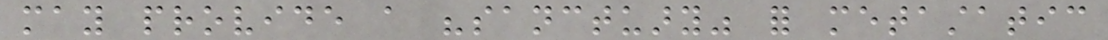may provide a "sanctuary" for metastatic
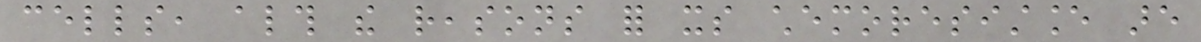cells, although the reasons for its chemoresistance are
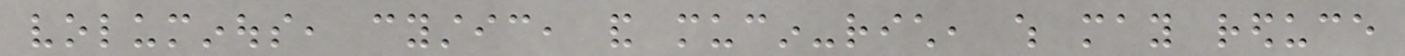voluminous, cystic, and mucin-rich, which may reduce
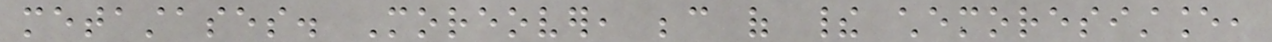metastases. Moreover, because of their chemoresistance,
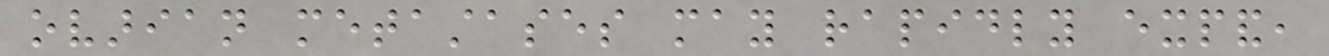ovarian metastases may rapidly expand,
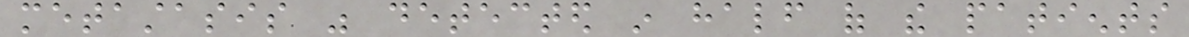metastasis was detected in half of the patients
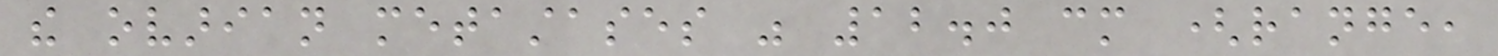the ovarian metastases was 12.0 cm (range,
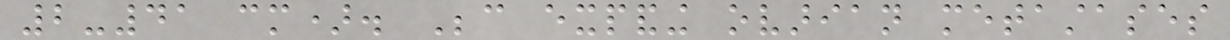2-41 cm). Because expanding ovarian metastases
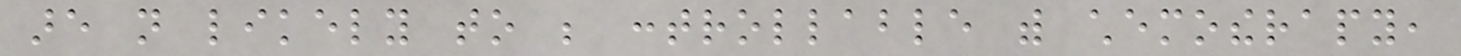are not likely to be controllable with chemotherapy,
